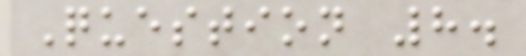Question 8.
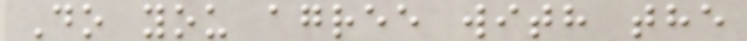Do you agree with the
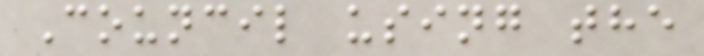Council using the
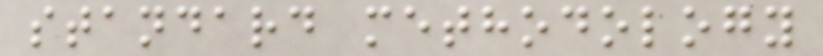standard methodology
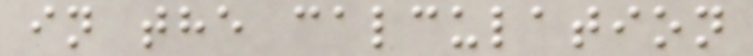in the calculation
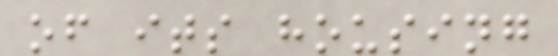of its housing
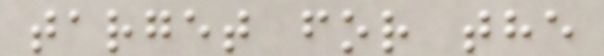target for the
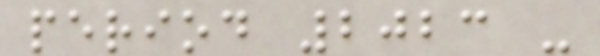period 2023 -
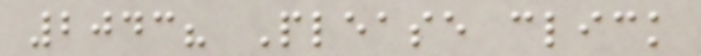2043? Please click
